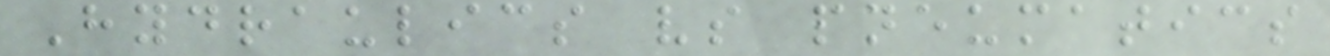Hydraulics vs pneumatics
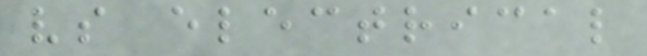vs electrical
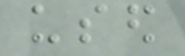used
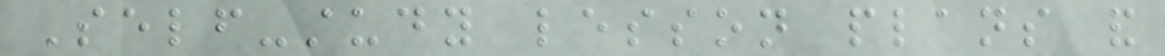Self-study lesson plans and
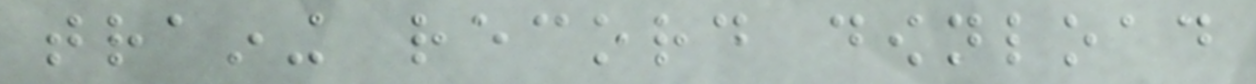training record download
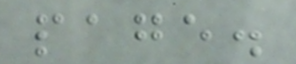page.
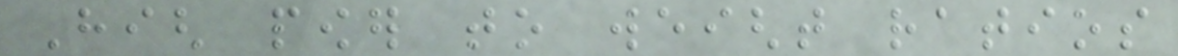High power to weight ratios
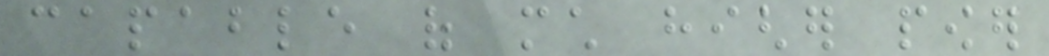capable of much higher power
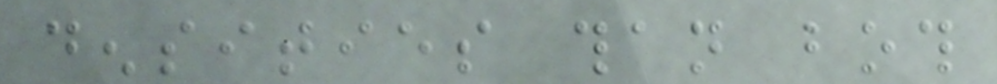densities than both
